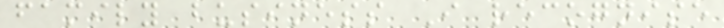family business I recognise
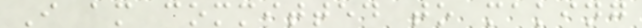I am committed to making
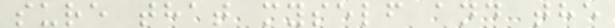sure that myself and the
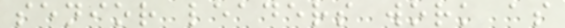senior leaders work as
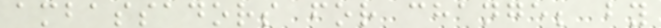ambassadors for change; by
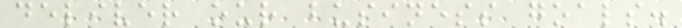deliver our business goals.
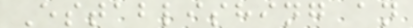Establishing an
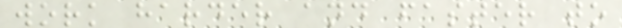work harder and faster to
